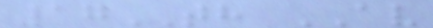17TH AV
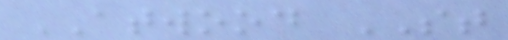ATWOOD ST
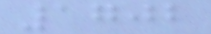1702
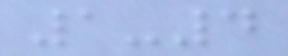1-4
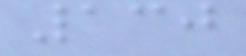130
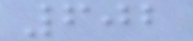602
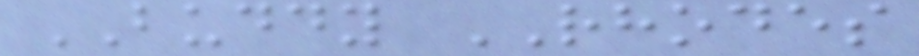BUDDY RHODES
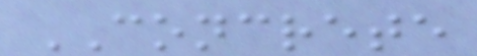CONCRETE
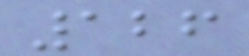126
